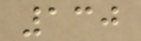130
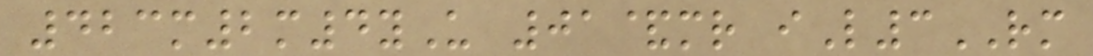423m2m4yU 01&mr iL3RM
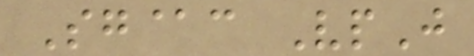Sg@c VpJ
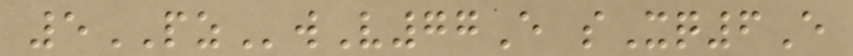5PZwV77E sXq6E
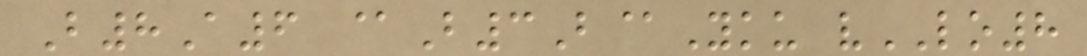B8A6 @B3B@Yku vLO8
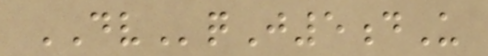DVqJ5dU
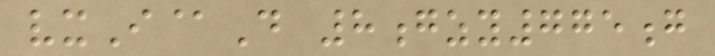vxI@D 8gzy775g
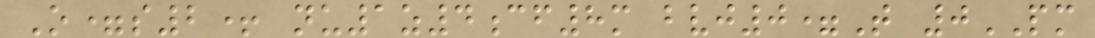O=s2+ nu1z4cf8m bvj0=T 0PM
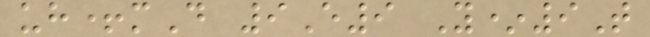uh+mD 9E9 Y*9T
